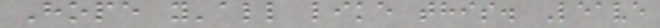Hope y'all like this. Leave
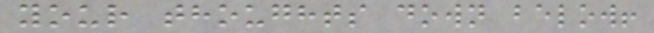your thoughts down below!
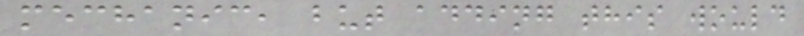mechanic, but adding this would
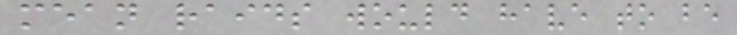mean raids would have to be
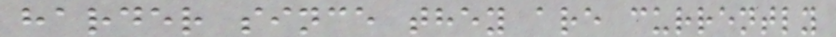harder since they are currently
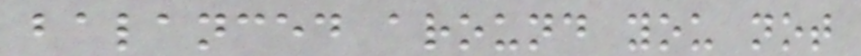balanced around you not
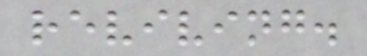reviving.
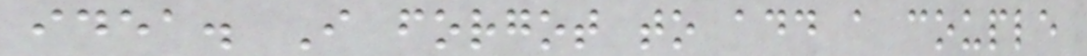idea. I forgot to add a couple
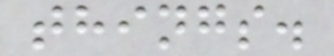things.
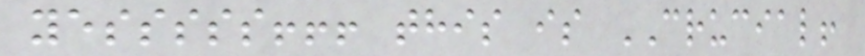yesssss!!! this is CRUCIAL!
